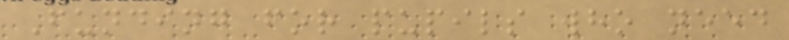Funding for pupils who need
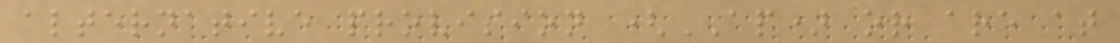alternative provision (AP) or are at
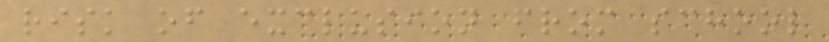risk of exclusion from school
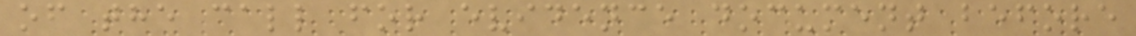of the call for evidence document before
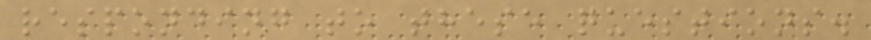responding to these questions.
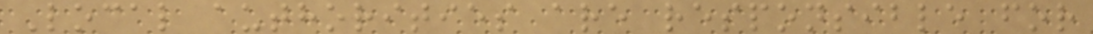Local authorities are responsible for
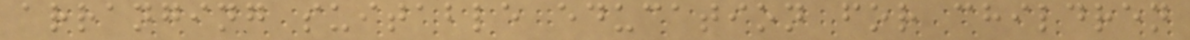arranging suitable education for children
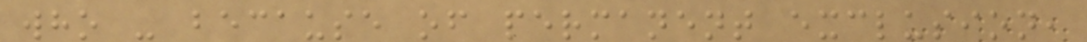who - because of permanent exclusion,
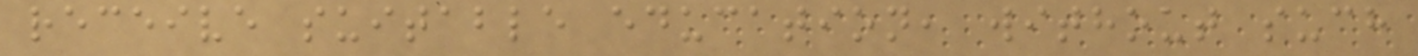receive suitable education, without such
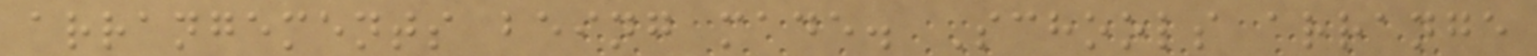arrangements being made. Schools arrange
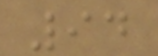94
